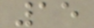15
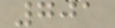701
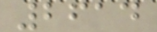2614
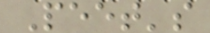Peet's
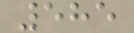585
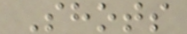Shots
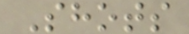Shots
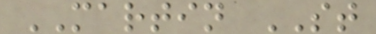MARTIN ST
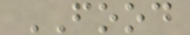FOOD
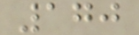170
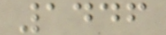1446
